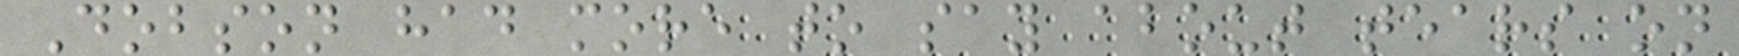Dobson had more to say about tears on
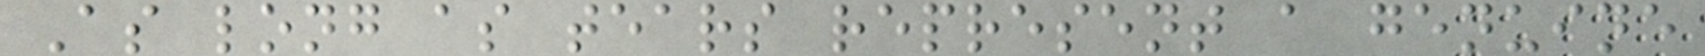As long as tears represent a genuine
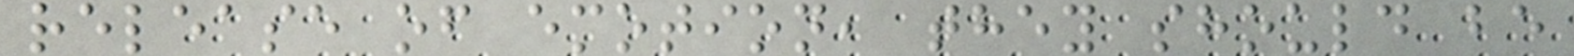release of emotion, they should be
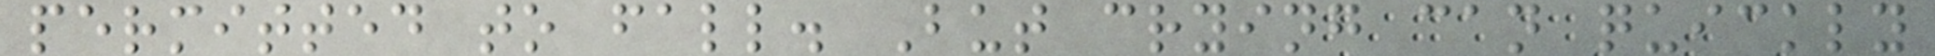permitted to fall. But crying can quickly
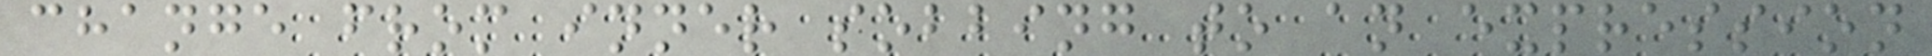change from inner sobbing to an expression
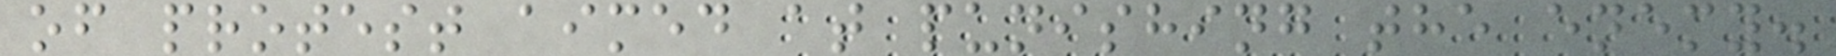of protest aimed at punishing the enemy.
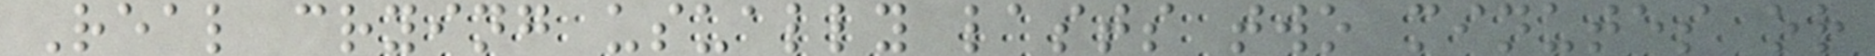Real crying usually lasts two minutes or
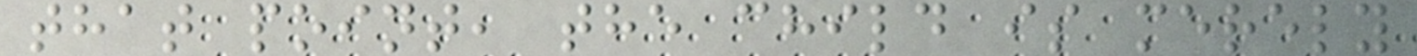that point, the child is merely
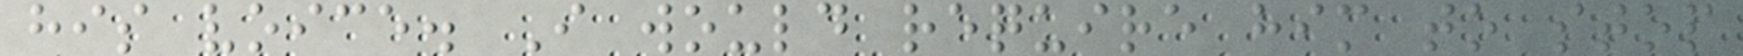his voice. I would require him to stop
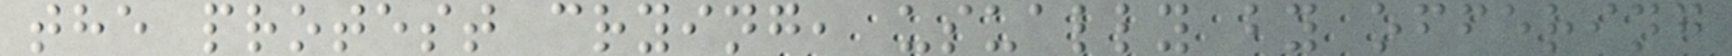the protest crying, usually by offering
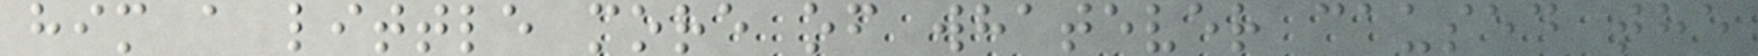him a little more of whatever caused the
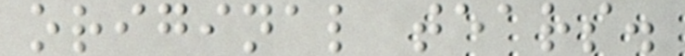original tears.
